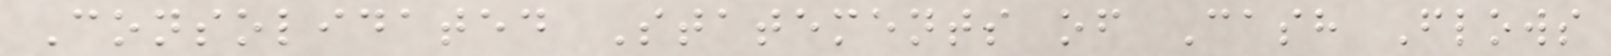Consolidated Statements of Cash Flows
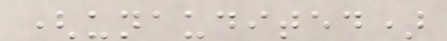(unaudited)
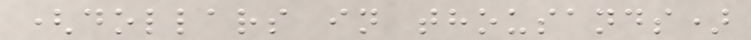(dollars in thousands)
